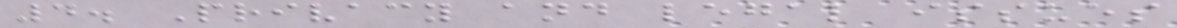4. Privacy and legal issues
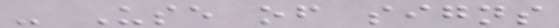- Use of signs
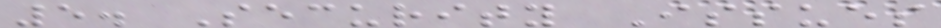5. Security Issues
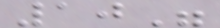10"
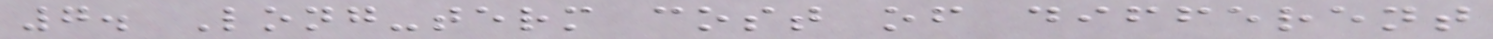7. Long-term cost of different
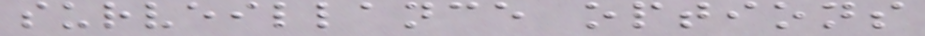surveillance options
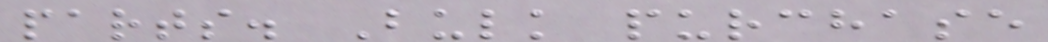parts. Bulk purchase
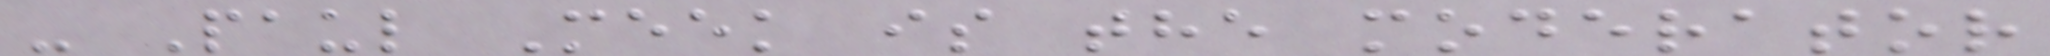- Paul Meek is the moderator
